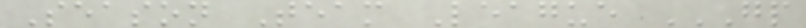Season Team League GP
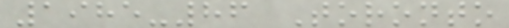1985-86 Toronto
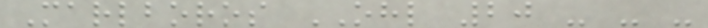Marlboros OHL 20 - - -
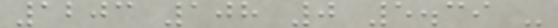1203 108 0 5.39 -
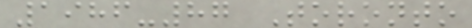1986-87 Toronto
